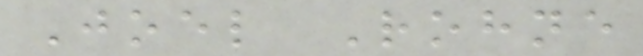Joel Rohne
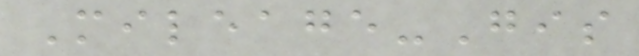Mileage-Gis
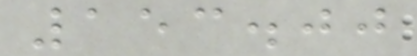153.00
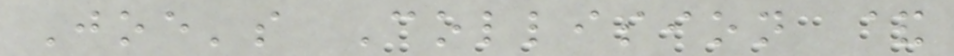Joe's Collision &
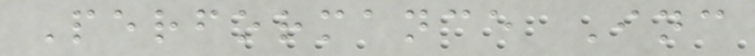Performance Inc
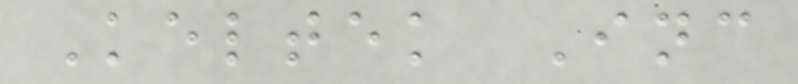Keltek Inc
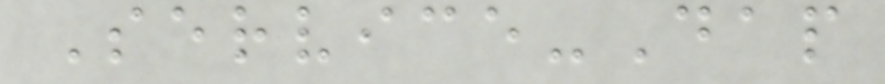Service-Dap
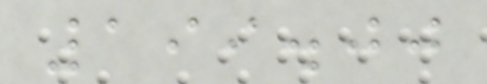199.00
